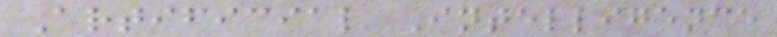Artificial Intelligence
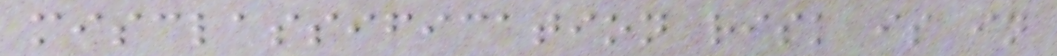misclassification risk is in
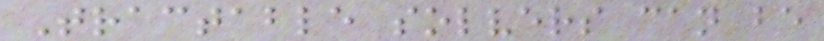Tractable solvers can be
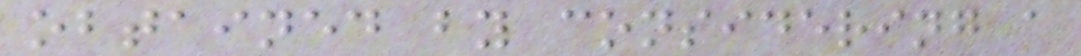obtained by considering a
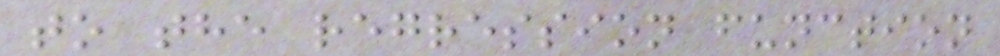to the regression function
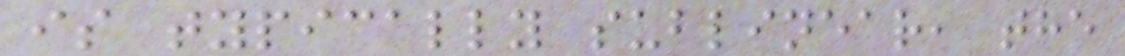is typically sublinear, the
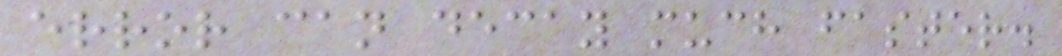error can decay much faster.
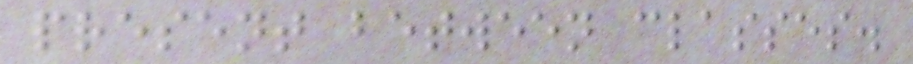present between classes.
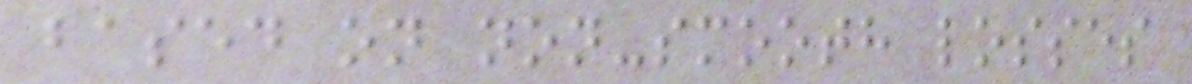based on non-smooth losses
